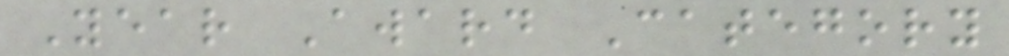Year Award Category
